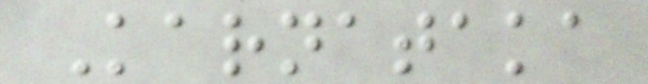Karnataka
